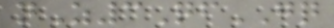nZ3QfGQ
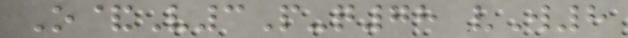O&V3P-q78 vW8
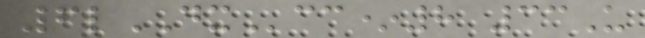6lDXcc*8 33U
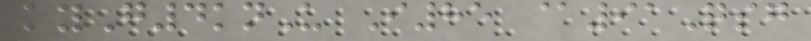kyG4knU I85 @91Qsg
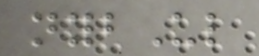nybUl
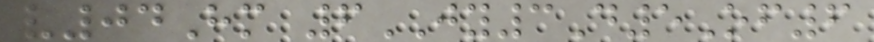v04Hm 6JY3D5Of6
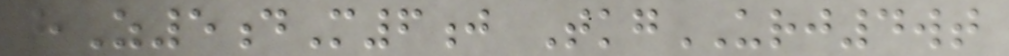hZ5dM6j TkgURJ4wt
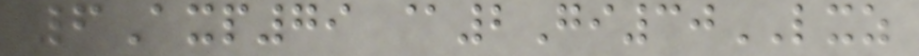6Axp79 @2Gi30LXZ
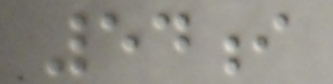54i
